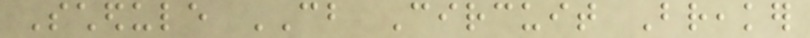Schedule CB Circuit Breaker
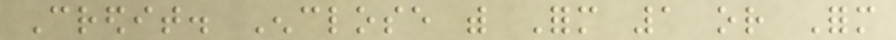Credit. Enclose with Form 1 or Form
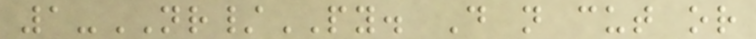1-NR/PY. Do not cut or
